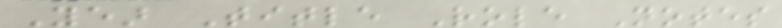Year Title Role Notes
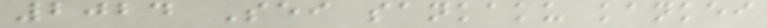2024 Sei sankaku kankei
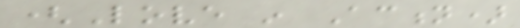(Love in Action)
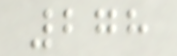278
